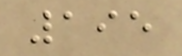195
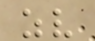zv
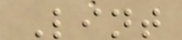Lint
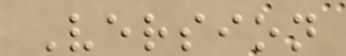Version
